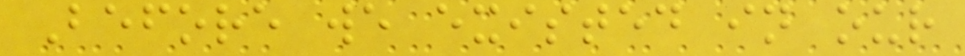Before we existed in our
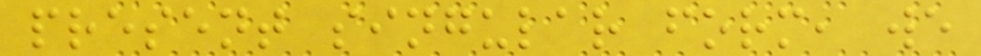present singular form, we
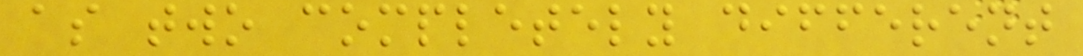as two completely different
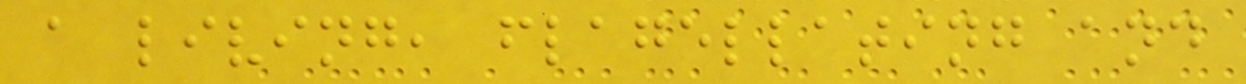a living, flagellating and
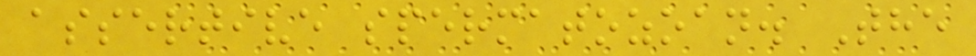assertive spermatozoan. The
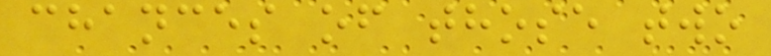chances of those two
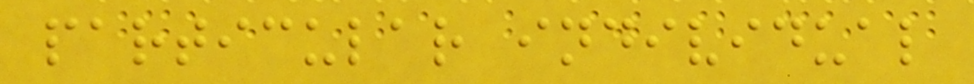particular individual
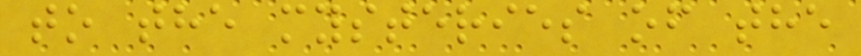to the mysteries of the
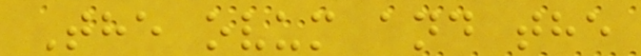The ovum and the
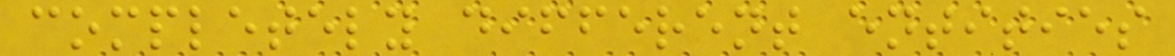completely different entities
